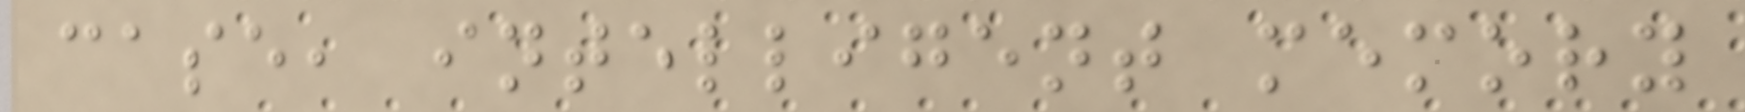case, intelligent memory
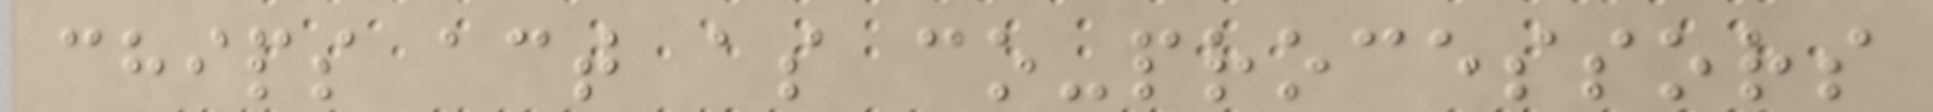chips act as co-processors
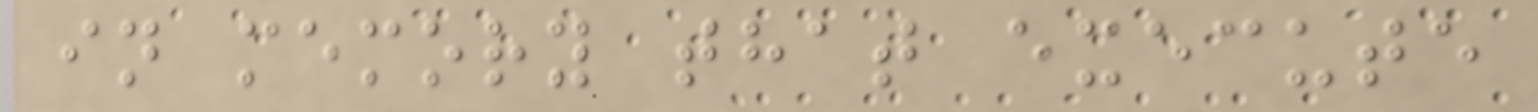in memory that execute
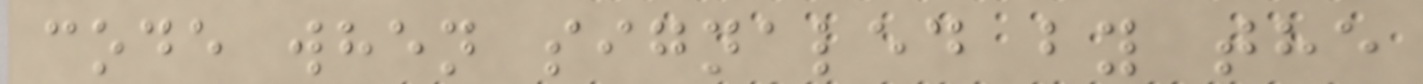code when signaled by the
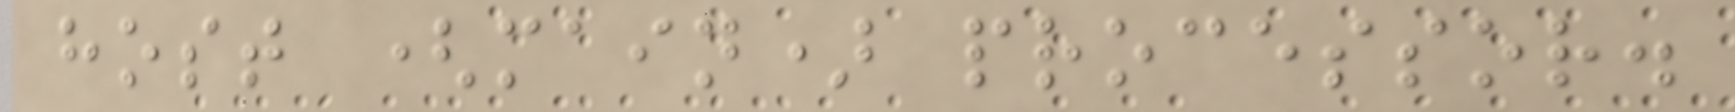host (main) processor.
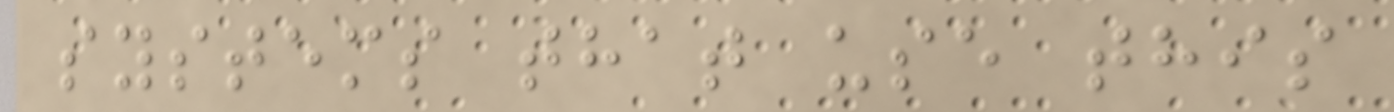systems that use this
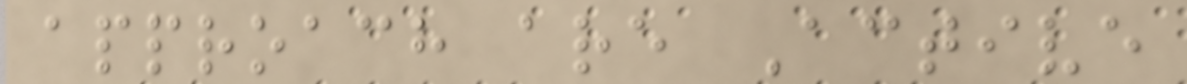approach are Active
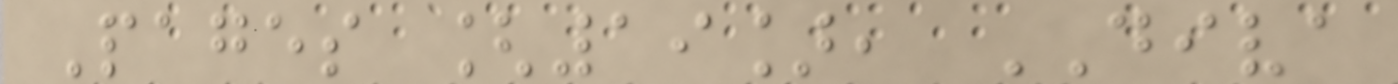Pages [19], DIVA
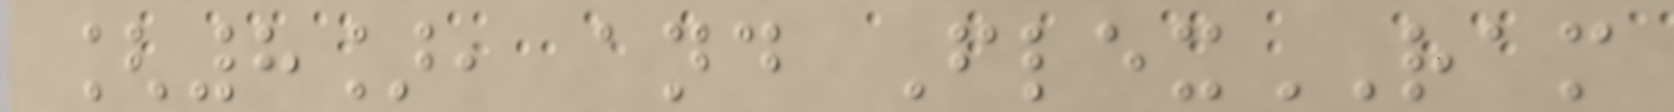[8], and FlexRAM
